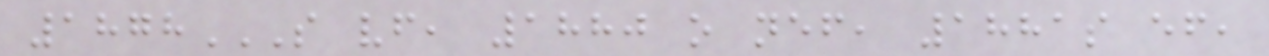1878S VF, 1880 O NEF, 1881S EF,
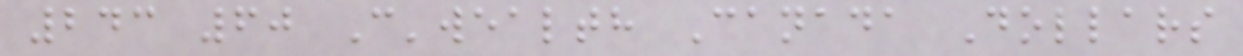243 60 C'wealth Canada Dollars
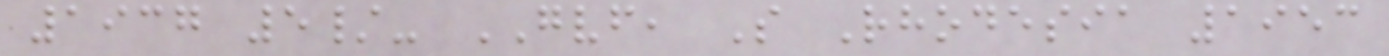1937 5/- GVF, S Rhodesia 1953
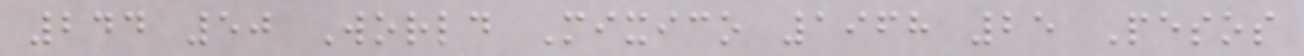244 50 World Mixico 1968 25 Pesos
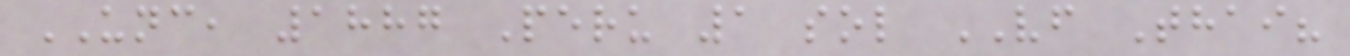UNC, 1887 Peru 1 sol VF Thai?
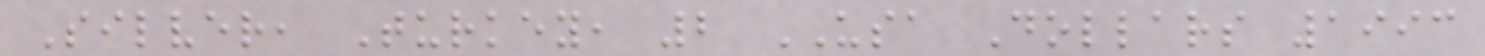Silver, Turkey, 2 USA Dollars 1993
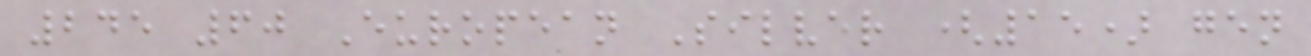245 60 European Silver (15) gen
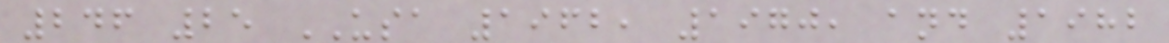246 25 USA 1962, 1970, and 1982
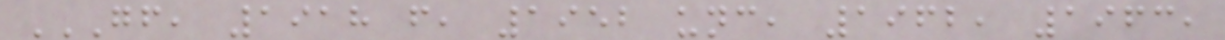GF, 1918 F, 1952 UNC, 1962, 1963,
